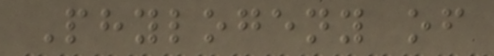Phylogeny of
